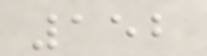152
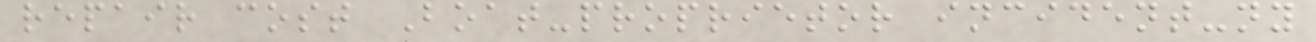repair cost Boat-proprietor incident-ny
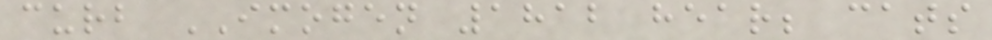curb IMOGEN 1812 hear; cats
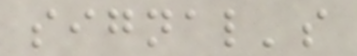signal's
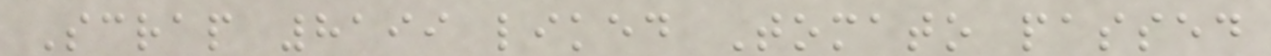Scrap 8199 liked Tomato passed
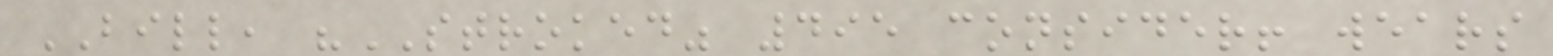BILL, "STROKED" 495 consider! wears
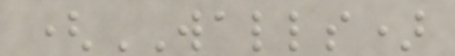(WALLS)
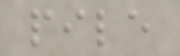pile
